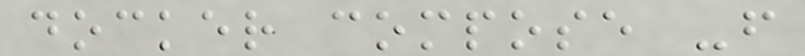docker compose -f
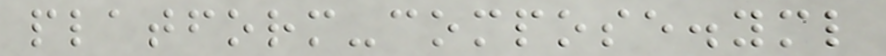platform-compose.yml
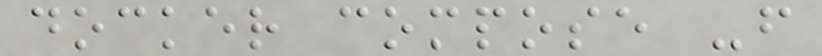docker compose -f
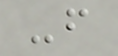-f
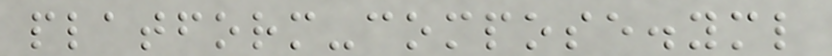platform-compose.yml
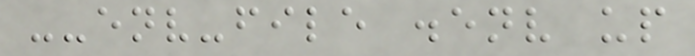--env-file .env up
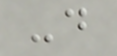-d
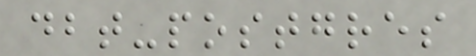dbt-postgres
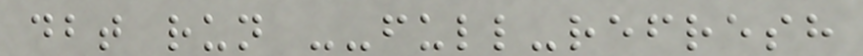dbt run --full-refresh
